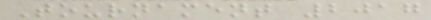Tournament 2017
